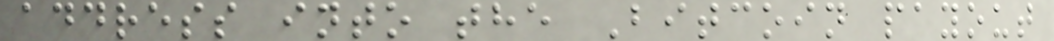address into the Bitcoin payout
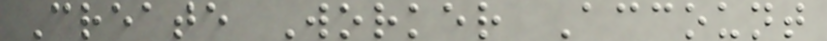Create Worker Account
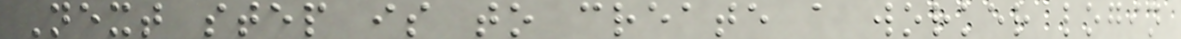Next step is to create a worker login
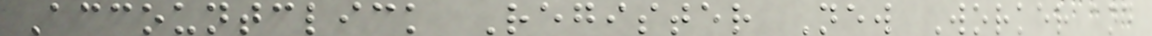Accountclick Register New Worker and
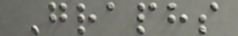Graphs
